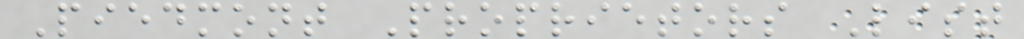Piedmont Proprietors List
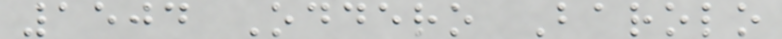1504 Oddero Barolo
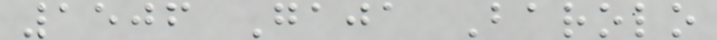1506 Gaja Barolo
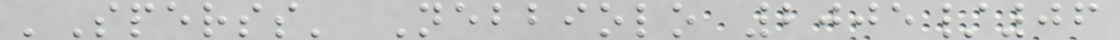'Sperss' Nebbiolo 2005/06
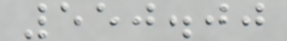550.00
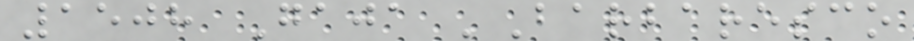1508 Gaja 'Barbaresco
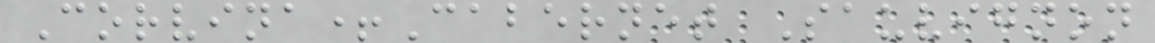Corvina+Cabernet Sauvignon
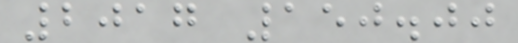2017 150.00
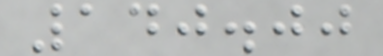140.00
